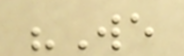"We
